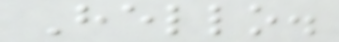Hello.
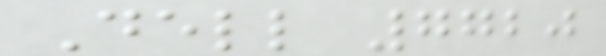Dell 7720
